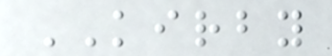KIRBY
